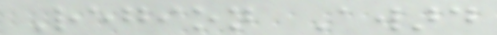Region Award
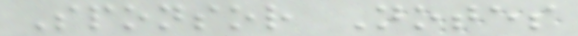Sponsor Notes
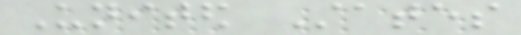United States
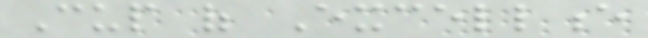Cup of Excellence
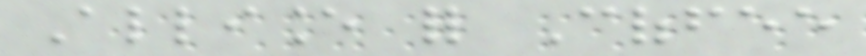Alliance for Coffee
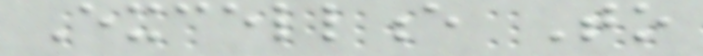Excellence To
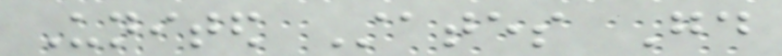United States Good
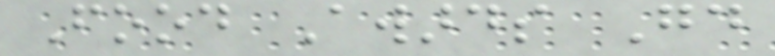Food Awards Good
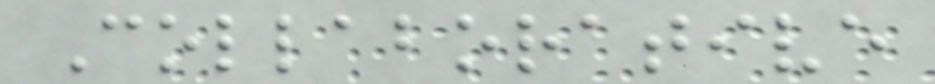Collaborative
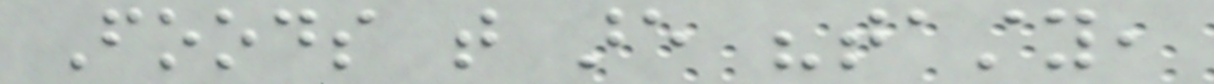Foods that are "tasty,
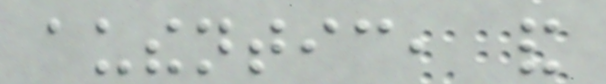authentic, and
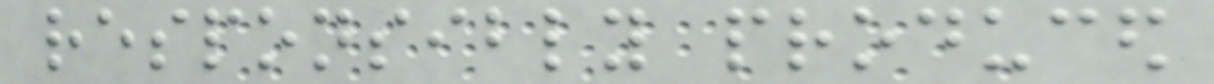responsibly produced
